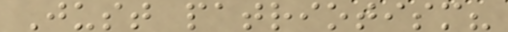Just patriotism?
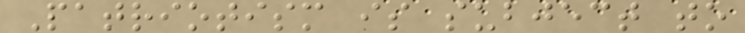Patriotism is subject to
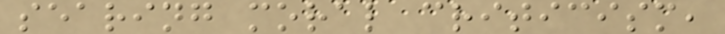searing moral criticism,
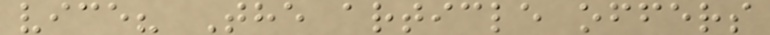vice? The article offers
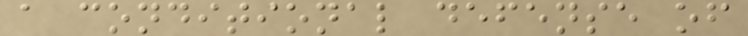a conditional defense of
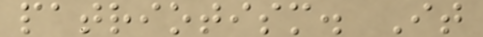patriotism. It
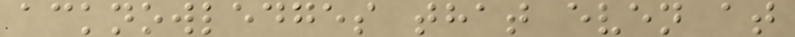acknowledges that even at
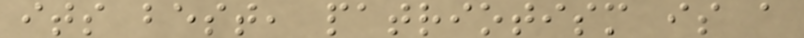its best, patriotism is a
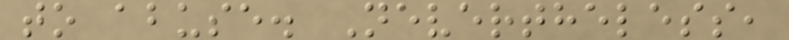to abuse. Nevertheless,
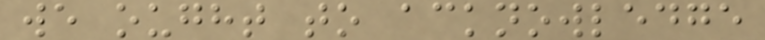we ought to acknowledge
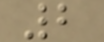2
